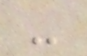-
